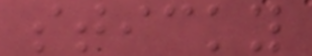sticky
